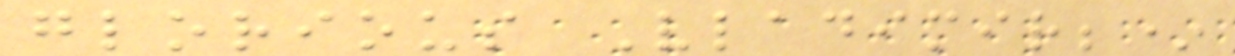glorious Vladimir;*
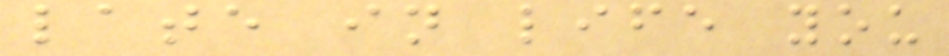late in life you
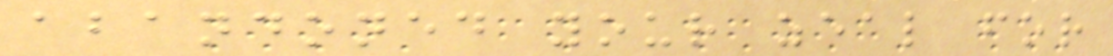abandoned your zeal for
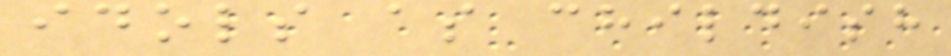idols as childish
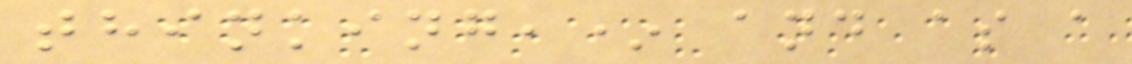thinking,* and as a
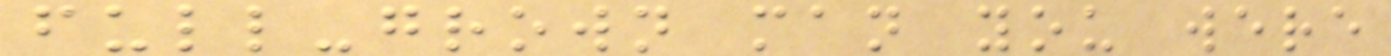full-grown man you were
